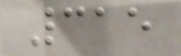315
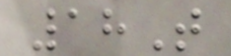18T
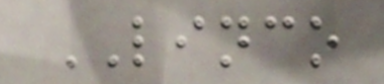LINCO
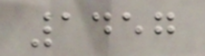1457
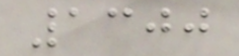1300
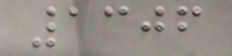1306
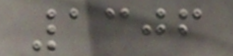1306
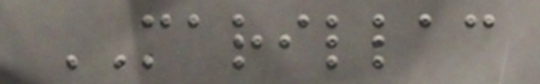MARILLAC
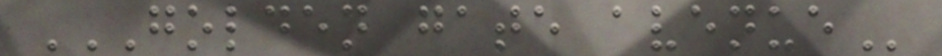GOLDEN GATE AVENUE
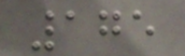175
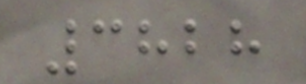3828
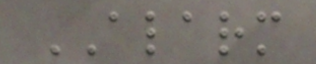ALARM
